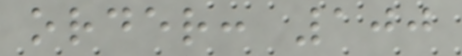order: 100
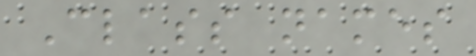Class names
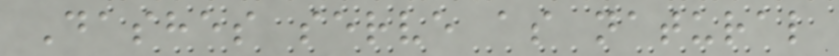Dashes serve as natural
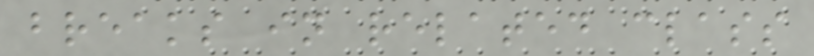breaks in related class
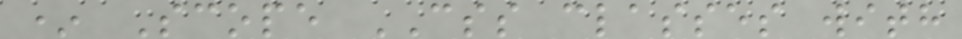* Scope CSS classes with
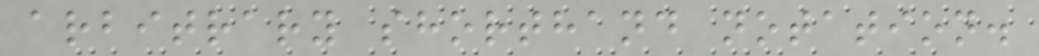arbitrary shorthand notation.
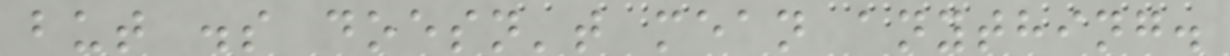but .s doesn't mean anything.
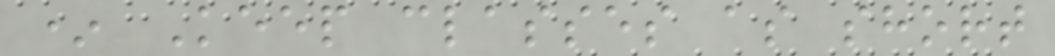* Keep classes as short
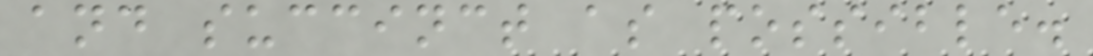and succinct as possible.
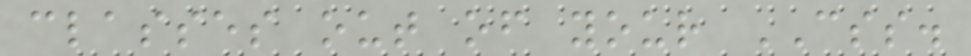classes out of your CSS.
